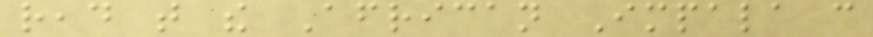read that the African Impala can
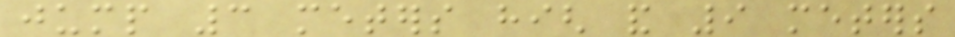jump 3 meters high and 9 meters
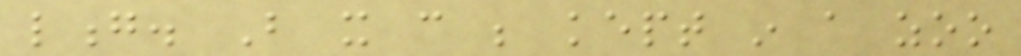long. But it can be kept in a zoo
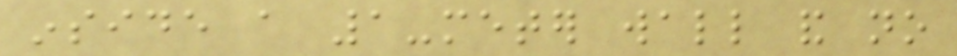inside a 1-meter wall and no
